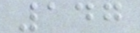147
